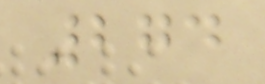274
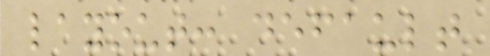layout: default
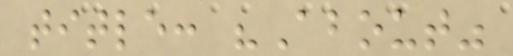title: "About"
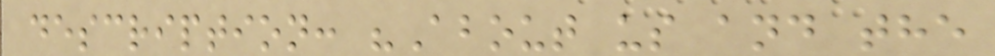description: "About us and the
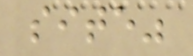site"
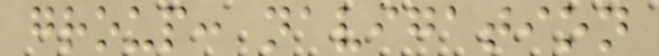group: navigation
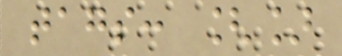tags: []
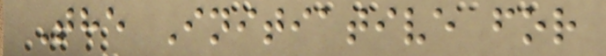The Initiative for
